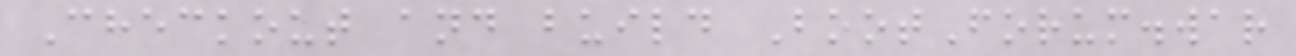Checkout and build BootForum.war
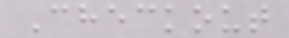Checkout
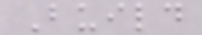Build
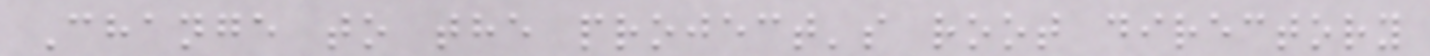Change to the project's root directory
